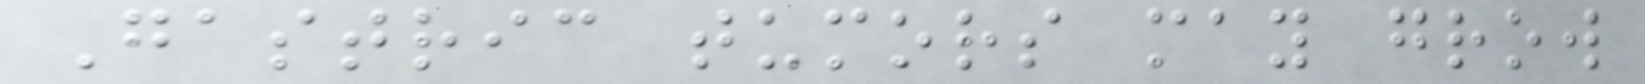Gastric tumors may grow
